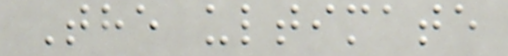The ultimate
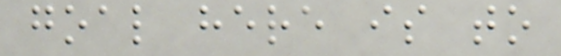goal here is to
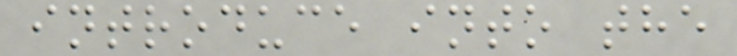introduce into the
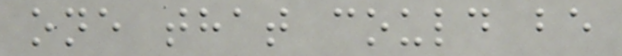one that could be
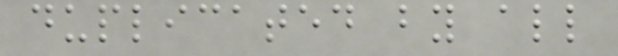duplicated by all
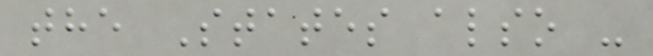the States also -
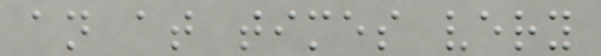an at times very
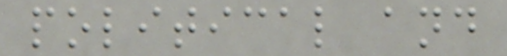political and
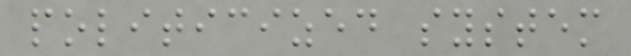politicized system
